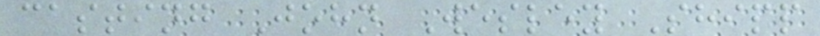casting John Wesley Shipp
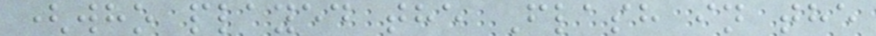(who played the Flash in the
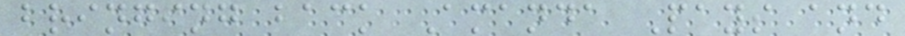bringing back Amanda Pays and
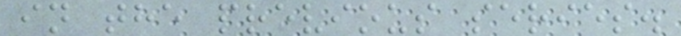in the previous series.
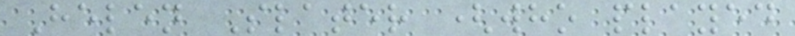Helen Slater (who played
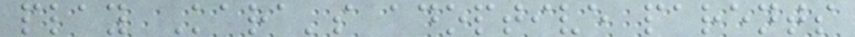play Kara's adoptive parents
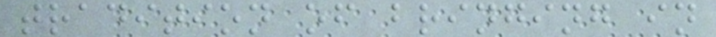tradition of bringing in
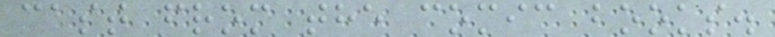cast from the comic books.
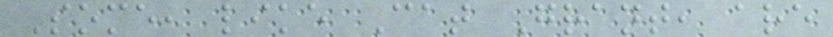Some, like Cat Grant, are
